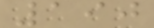190
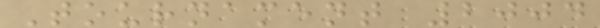Tournament 2004
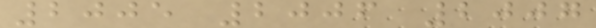2005 2006 2007
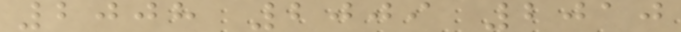2008 2009 2010
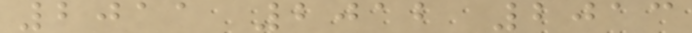2011 2012 2013
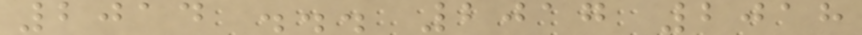2014 ... 2017 2018
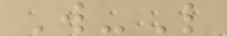W-L
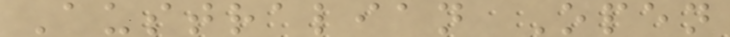Australian Open
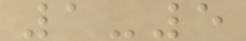1-5
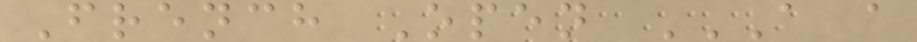French Open A A
